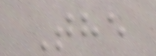The
